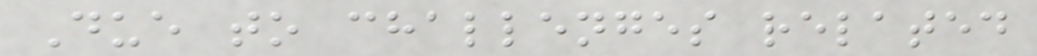Due to challenges related
